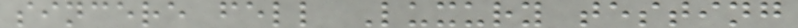sincere fell Luxury testing
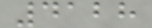4128
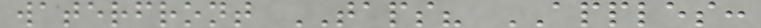waterfront TAPS? APPLES:
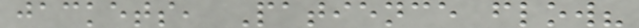jackets, Patience flow?
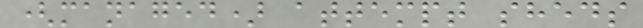(managed) attempt sheds
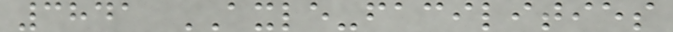3841 AXLE-facilities
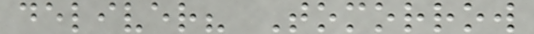deliver? Tomorrow
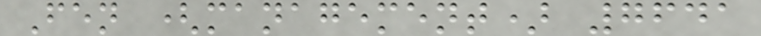Fen (management) 7641
